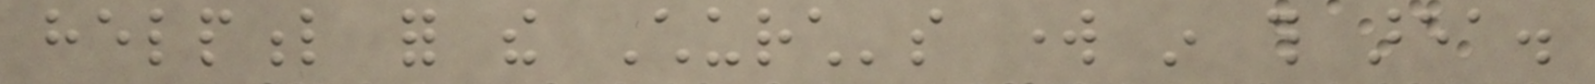helpful for the Church's work in this area.
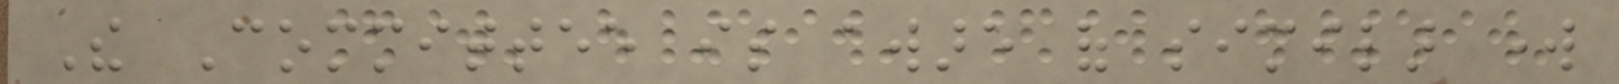The Committee is aware of similar work
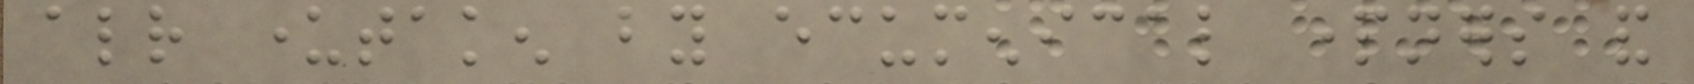already undertaken by ecumenical partners and
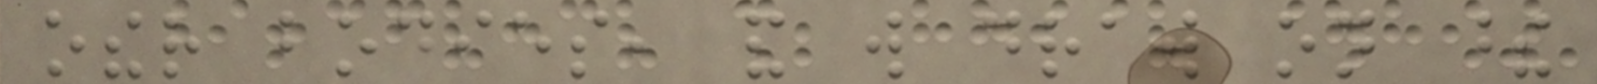other bodies, and will draw on these
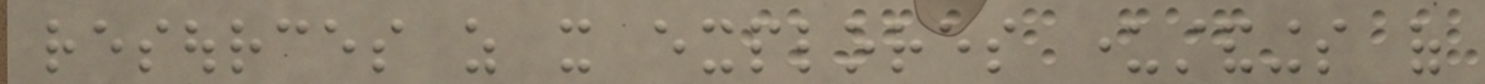resources as it explores understandings of
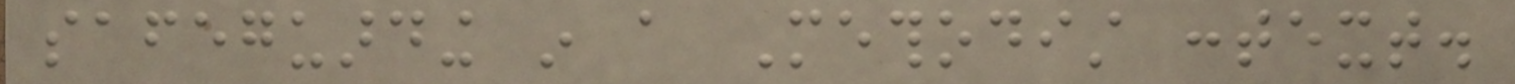safeguarding in a Methodist context.
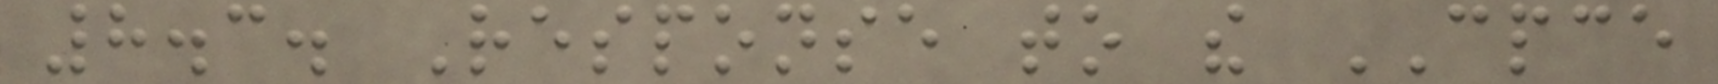8.3. Response to the CPCE
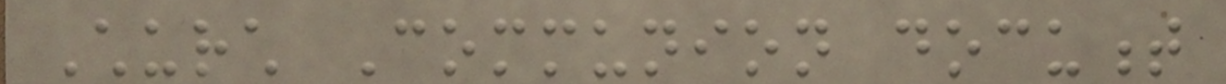Church Communion document
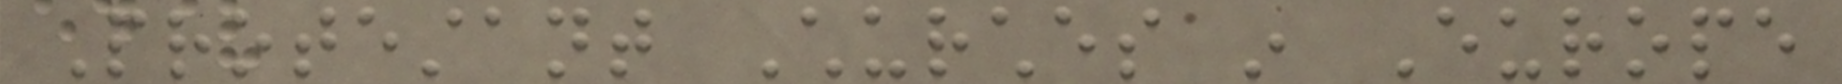Protestant Churches in Europe
